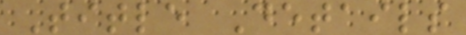Title Details
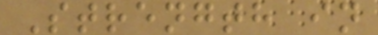Strength in
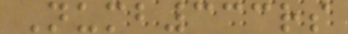Numb333rs
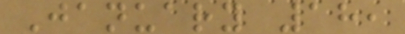January 18,
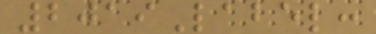2019Label:
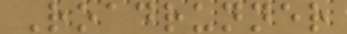Roadrunner
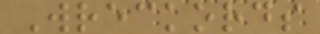Wreckords
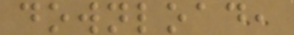download,
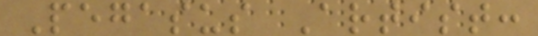Pegasus Artist:
